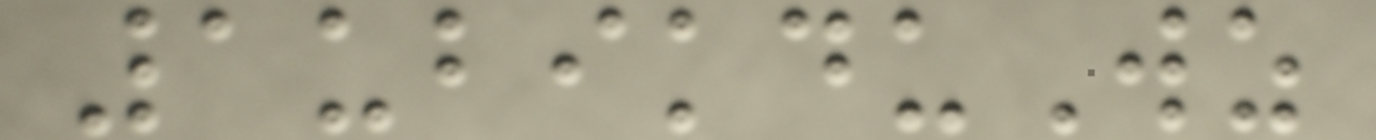1ubikduWz
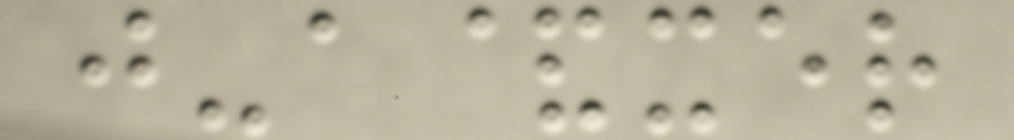j-a&xer
